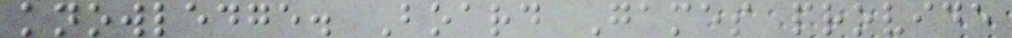knowledge. Board Games provide
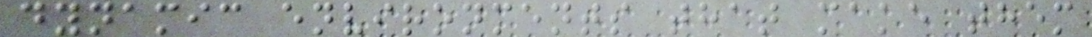dynamic environments that make them
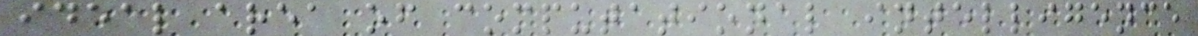ideal area of computational intelligence
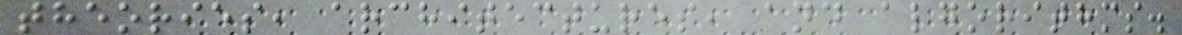theories, architectures, and algorithms.
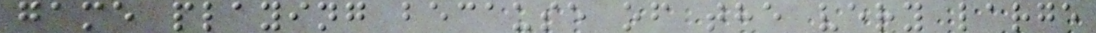game playing because of the very large
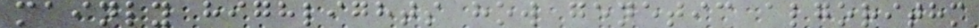mainly highlights how genetic algorithm
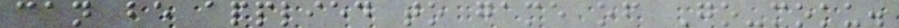can be applied to game of Go-moku.
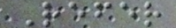Refer
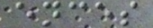ences
